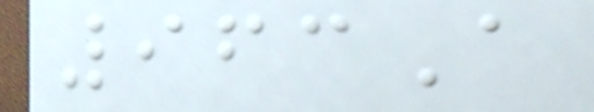963A
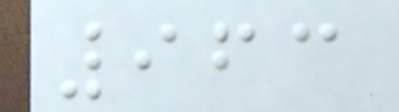963
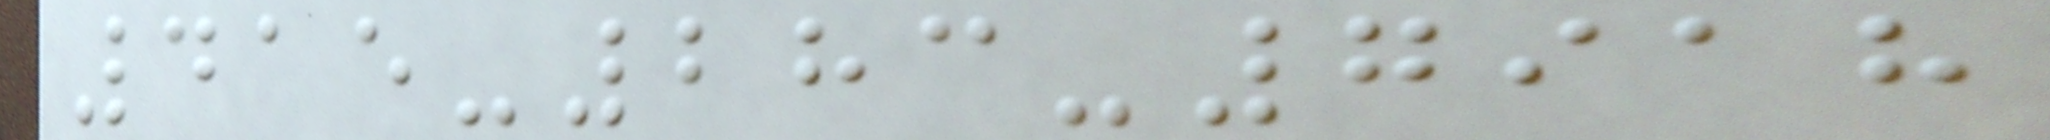415-283-7918
